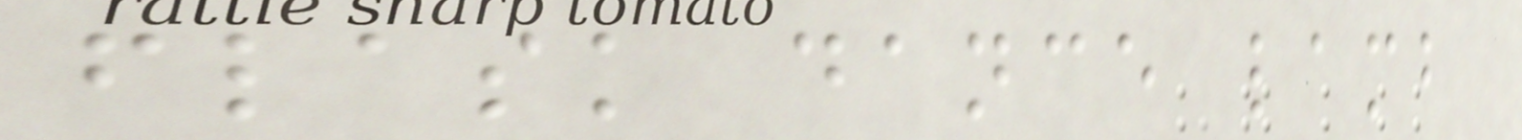flask dance lamb
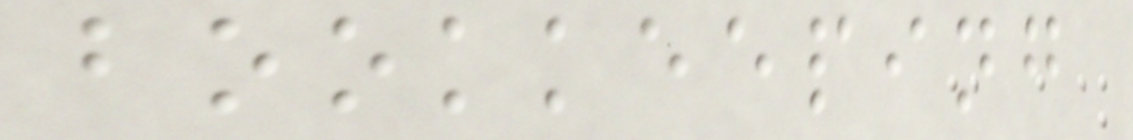bookkeeping
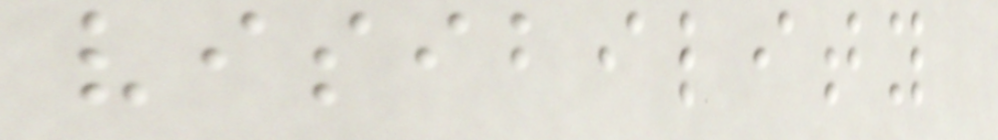visibility
